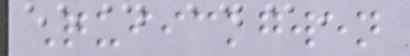Quiickgwen
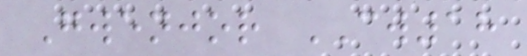Gwenjor CW18
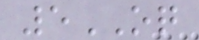5OQ
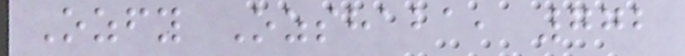Ozfy Ozshaba, 772
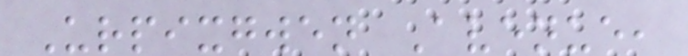Urpixgwen Avenue,
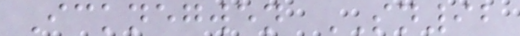Icknegwen SN92
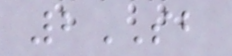2SB
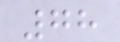78
